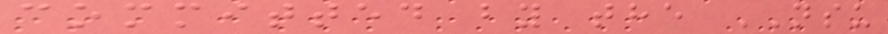committed by the NSU
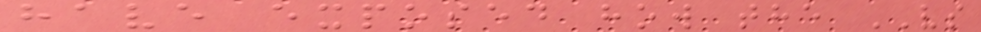have exposed how the VS
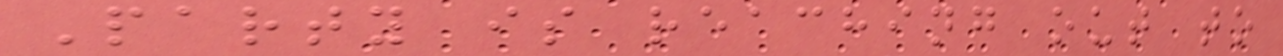Party is reaching out to
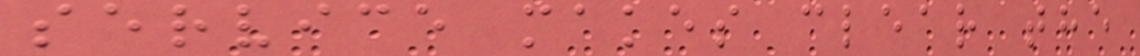service makes clear the
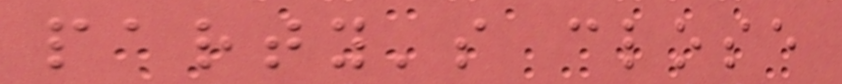party's close
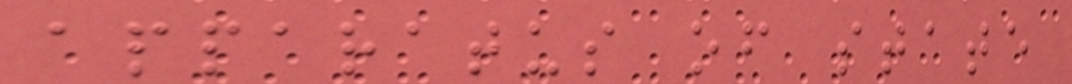apparatus of state
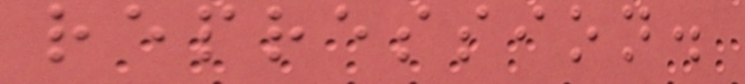repression.
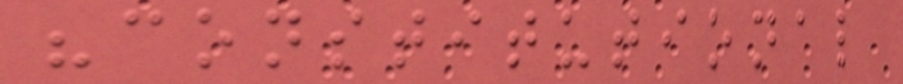"constitutional
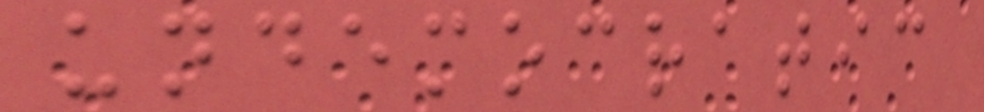undemocratic
